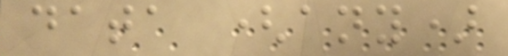data (any)
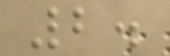2.
